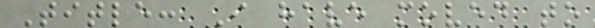Title: I have moved to
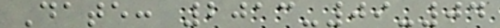Date: 2013-09-04
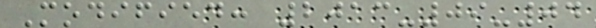Modified: 2013-09-04
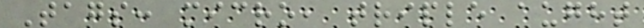Tags: micro, triple aught
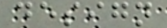design
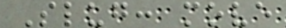Slug: move
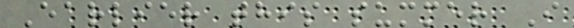Earlier this summer I
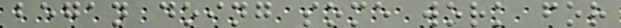began doing some work for
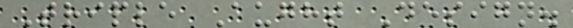Triple Aught Design.
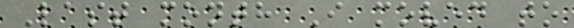Last month I moved to
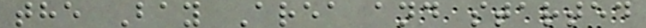the Bay Area and started
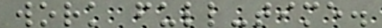work full-time.
